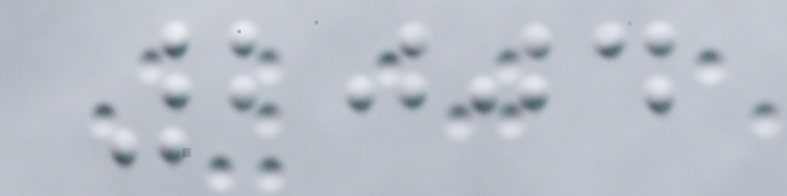2004
